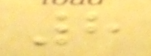8
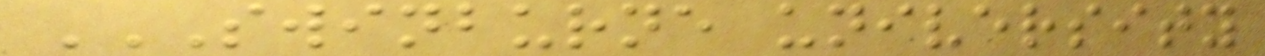SWINBURNE UNIVERSITY
